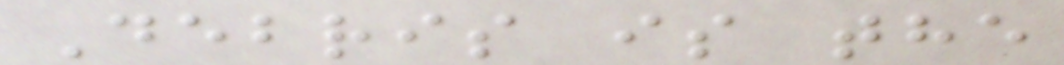Debris is the
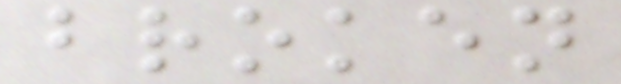broken
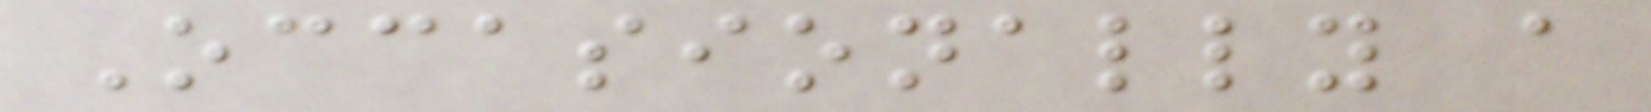Occasionally a
